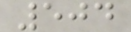504
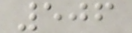506
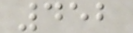452
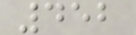452
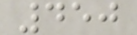450
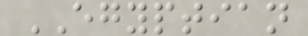EGYPTIAN
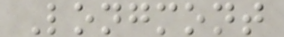Longmont
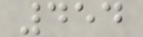454
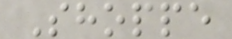Shoppe
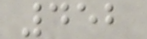452
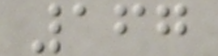167
